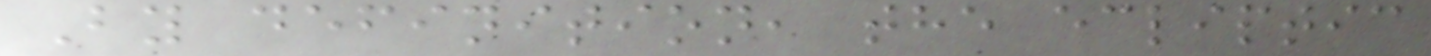By definition, the ecliptic
